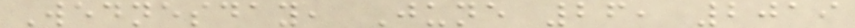Wednesday, June 26, 2019
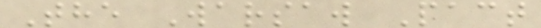The Warsaw Pact
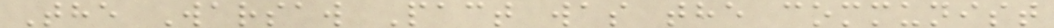The Warsaw Pact was the communist
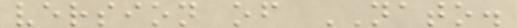version of NATO.
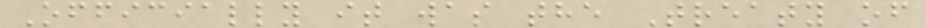Officially it was the Treaty of
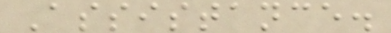Assistance.
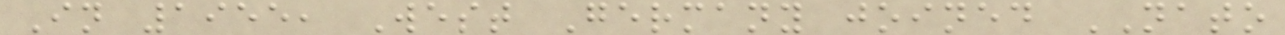In 1955, West Germany joined NATO
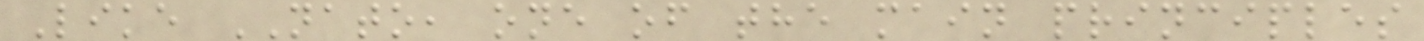Like NATO, one of the main principles
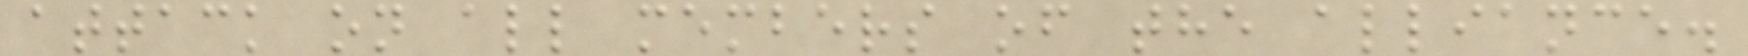attack on all members of the alliance.
